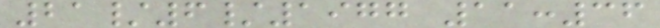21/6/1977 11:36
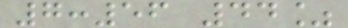7:56 44%
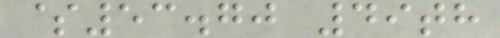$53.70 49th
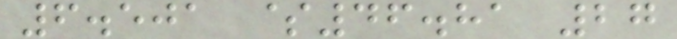6.501 $46.81 27
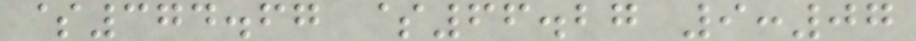$374.67 $66.27 9:07
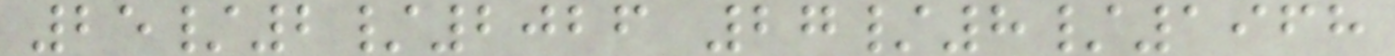25/2/2026 27/8/1968
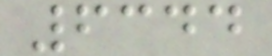6344
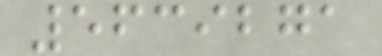5639271
